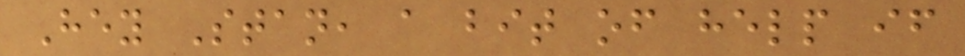Hey Stan, a bit of help if
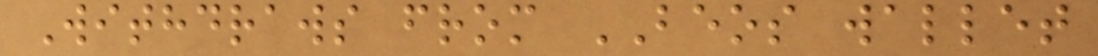Withdraws from BEOS wallet
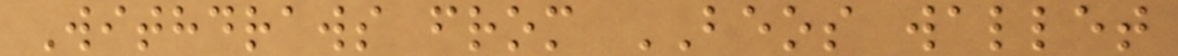Withdraws from BEOS wallet
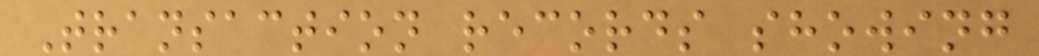Transaction records showing
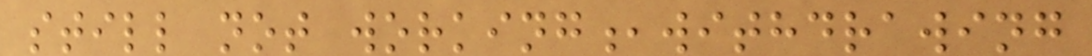still not working,withdrawing
